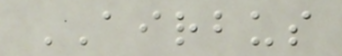AIRBUS
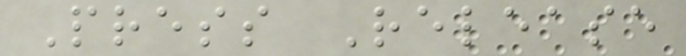Press Release
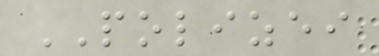POLIZEI
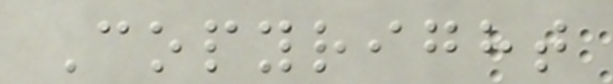Copyright
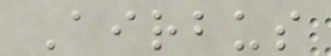Airbus
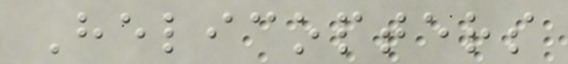Helicopters
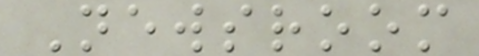Newsroom
